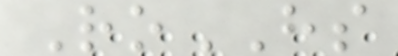RoHS
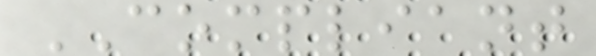COMPLIANT
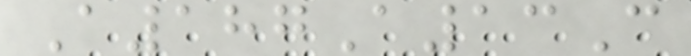A187A13C
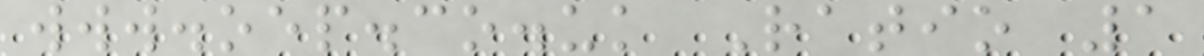www.oep.co.uk Ratio 1
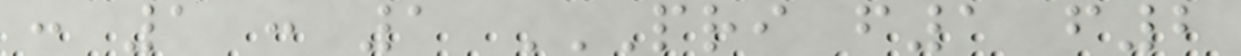: 1 : 1 PRI F1 F2
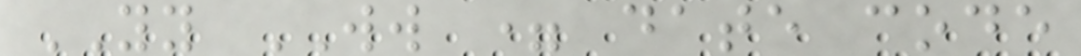YY WW = date code
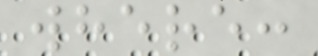where:
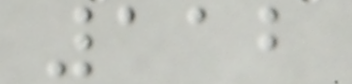112
